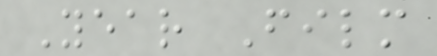Year Film
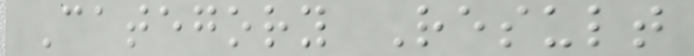Category Result
